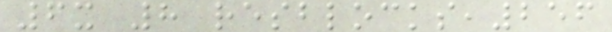6x 8 resblocks,256
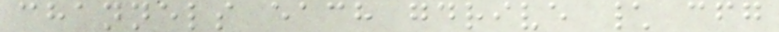channels each gdrive \ cfg
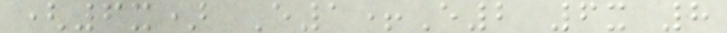(6x) E1+E2 6x 8
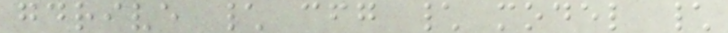gdrive \ cfg \ model \
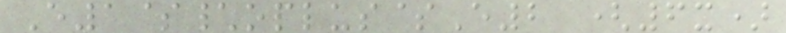E1$\oplus$E2 (6x)
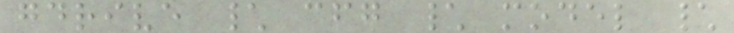gdrive \ cfg \ model \
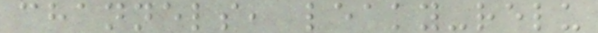channels, leaky-relu
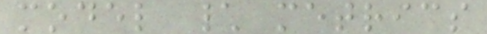model \ metrics
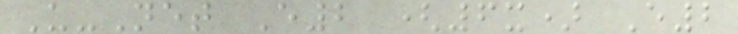U-Net E2 (6x) E2
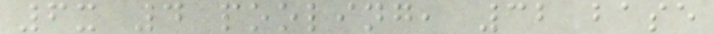6x 4 pooling, 32 base
